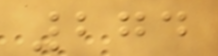274
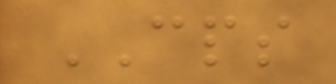CPS
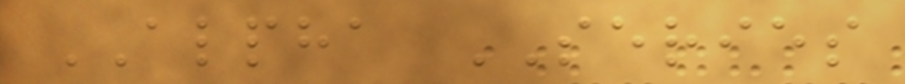ALPHA SERIES
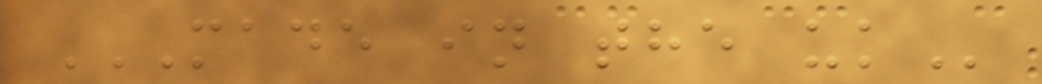MADE IN THE UK
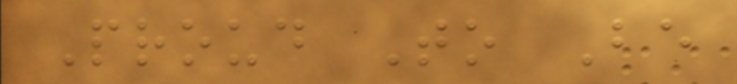Proud To Be
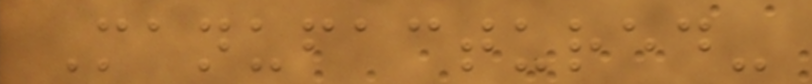Manufactured-
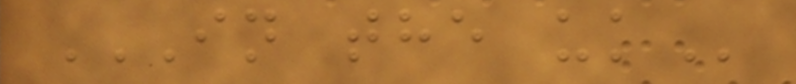IN THE UK
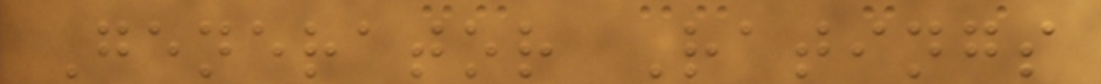Generator Ratings
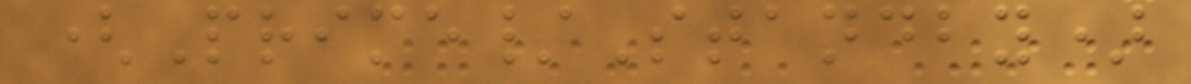(Prime/Standby)
